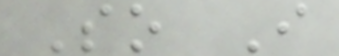So I
